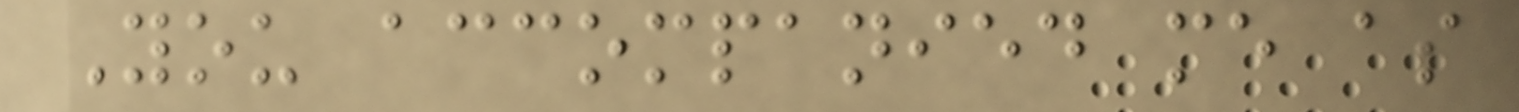You accompanied me as
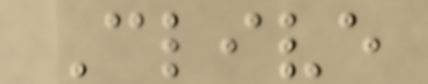Clive
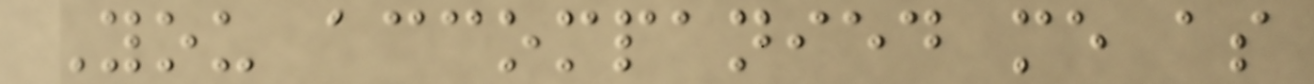You accompanied me as
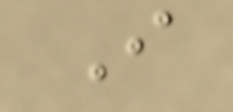I
